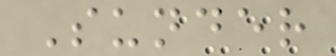Sunder
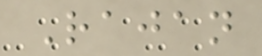Rajan
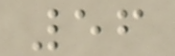56
